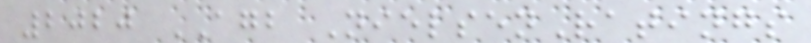2020 AGB NielsenRatings
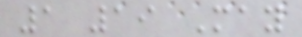1 19 May
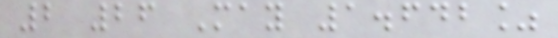2 26 May 1.642%
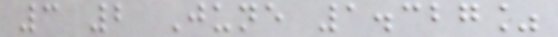3 2 June 1.327%
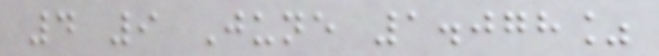4 9 June 1.078%
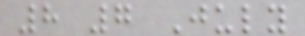8 7 July
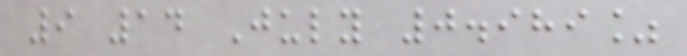9 14 July 0.989%
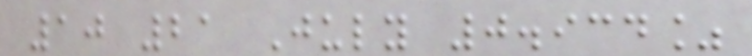10 21 July 0.934%
